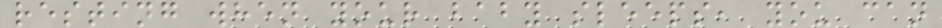resting when your baby sleeps, you can
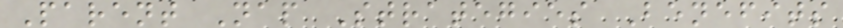Parent Nap Strategies Benefits
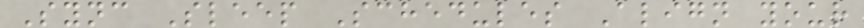Sync Sleep Schedules Align your
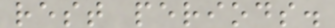rest periods.
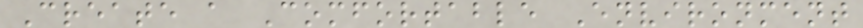Create a Comfortable Environment
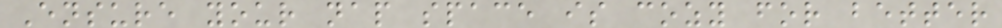Ensure your nap space is cozy for better
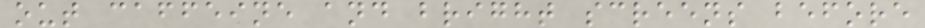out caffeine and bright screens before
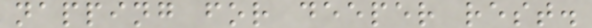napping for deeper rest.
